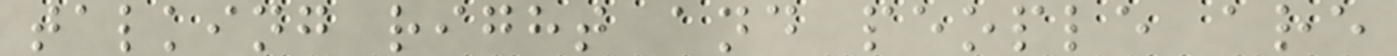talking right and people are
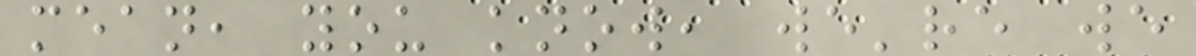mean, you know, we're we
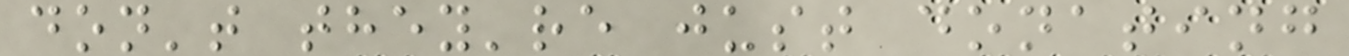don't they're just donating
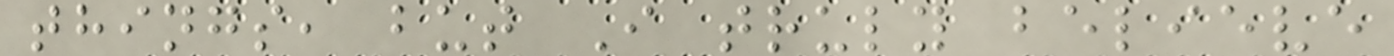things, but I truly believe
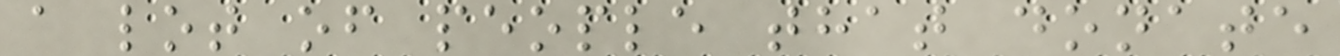a lot of people that donate
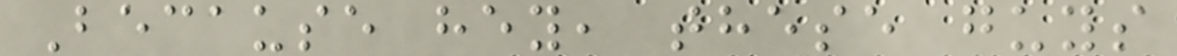Because hey, these guys
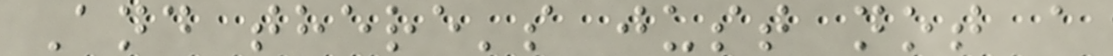And there's just not a
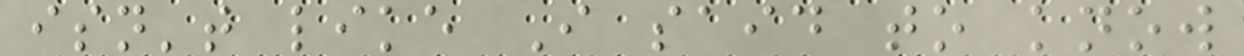isn't like I said to know
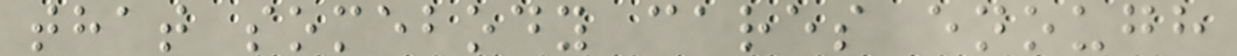that somebody cares enough
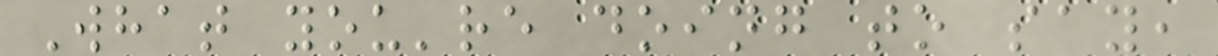What you're doing to say,
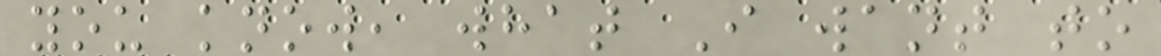you know, what I want to
